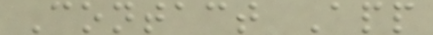Contact App
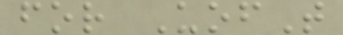for UofT
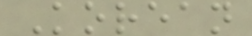Korean
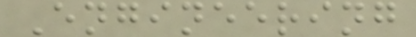Engineering
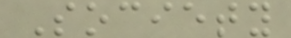Society
